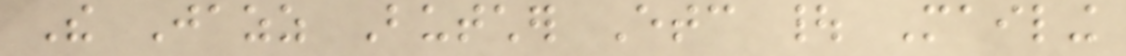The Jazz Butcher Etc | Mailing
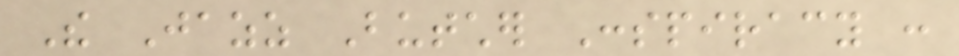The Jazz Butcher Conspiracy :
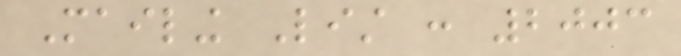Mailing List : 2003
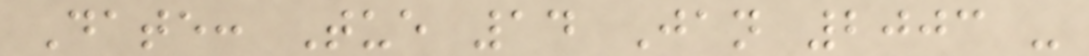Date: Tue 14 Jan 2003 -
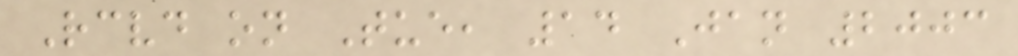Received on Tue, 14 Jan 2003
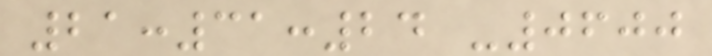21:31:24 -0600
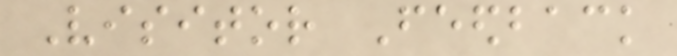Visitor Feedback
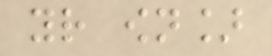your own]
